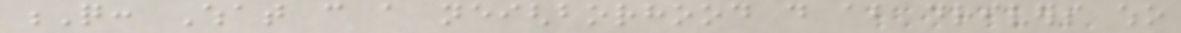Q: What can a neighborhood do about drivers who
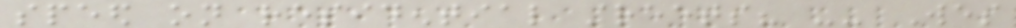speed on residential streets? -- Wes
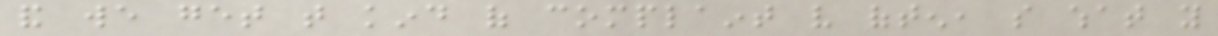and we get that kind of complaint very often, so what you
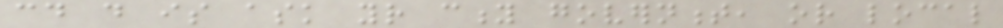could do is ask your city government, or local
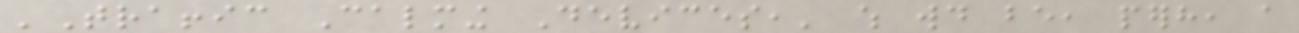'Traffic Calming Devices,' which would be, perhaps, a
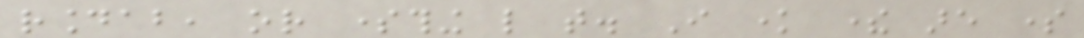roundabout, or something like that. I know there are some
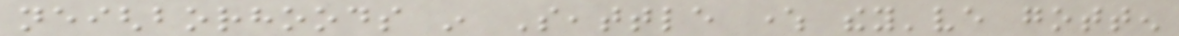neighborhoods in Seattle where they've gotten
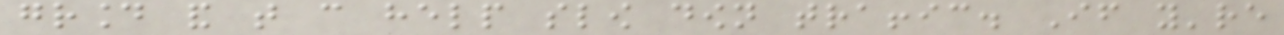ground and that can help slow down traffic. If you're
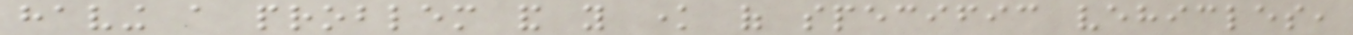having a problem and you know of specific vehicles,
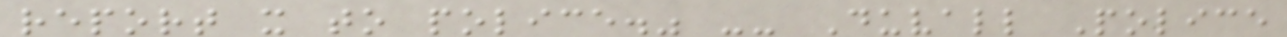report it to police." -- Duvall Police
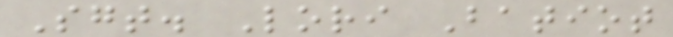Sgt. Lori Batiot
